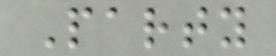Party
